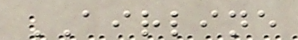AIRLINE
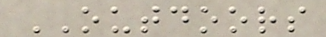OUTDOORS
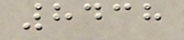8438
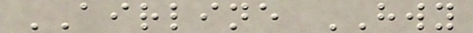AIRLINE HWY
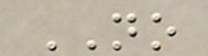NO
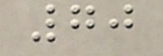70
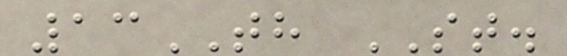13TH ST.
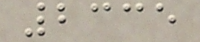2335
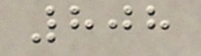808
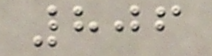806
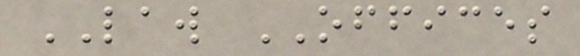LAW OFFICES
